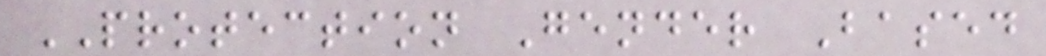PROTECTION Gender Based
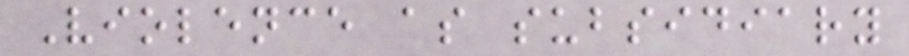Violence as subsidiary
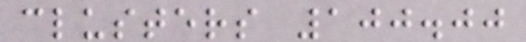clusters 100.00
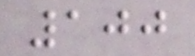100
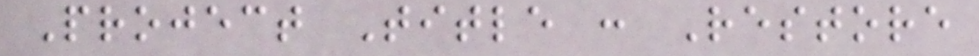Project Title : Restore
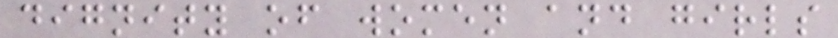dignity of women and girls
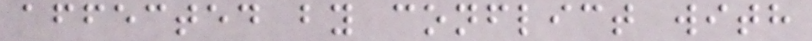affected by conflict with
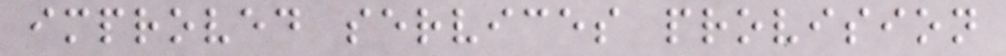improved services provision
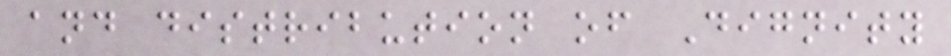and distribution of Dignity
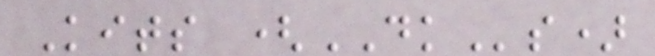Kits (DKs)
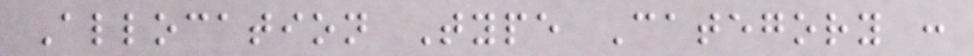Allocation Type Category :
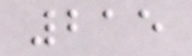215
